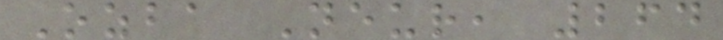Ozba Neur, 264
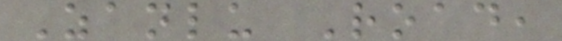Zanlu Road,
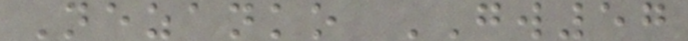Nezanko GW57
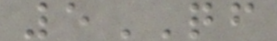5QF
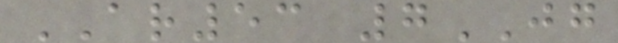AR53 7JG
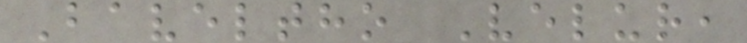Baveltho Velur,
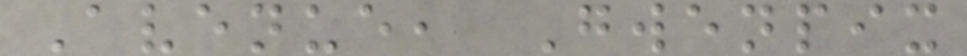Avenue, Gwenpix
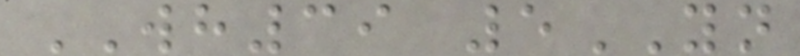WH39 5YN
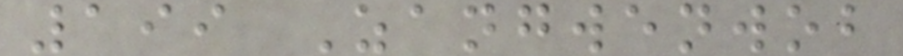199 Zangwenwob
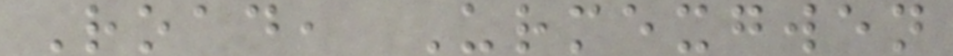Road, Urmexgwen
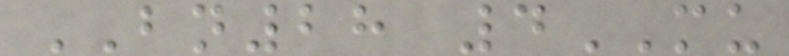BN28 4MU
